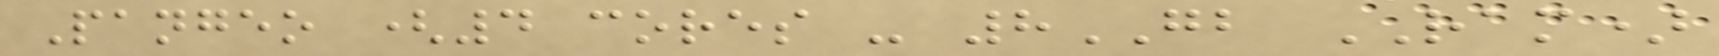Pangeo (4 cores - 8GB RAM)
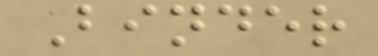Binder
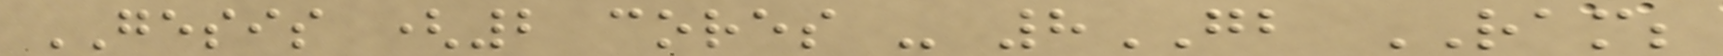GESIS (2 cores - 8GB RAM;
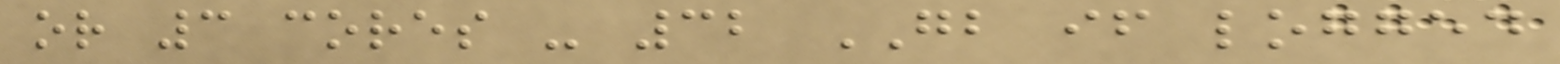or 3 cores - 32 GB if logged
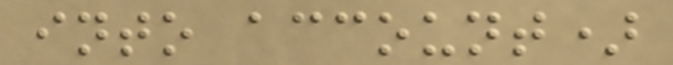into account)
